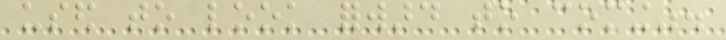used to look forward to coming".
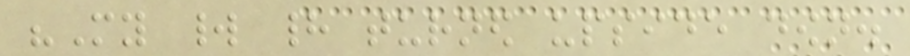"My world had turned upside down.
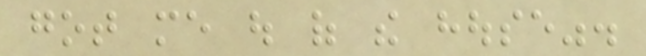got me out of the house".
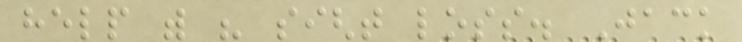help with his sight loss. Jack
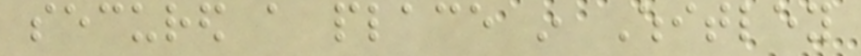secured a place in Whitley
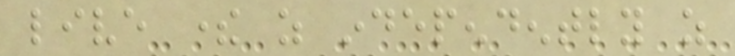live there as independently as
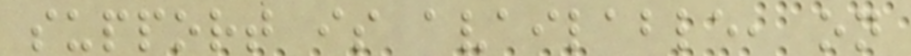support is available, on
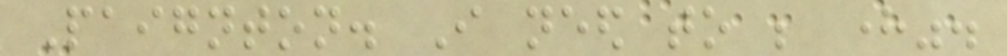Paignton. I need to be here".
